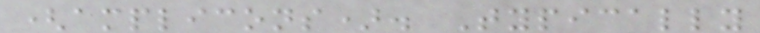(amplicons). Typically
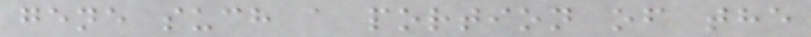gene such a portion of the
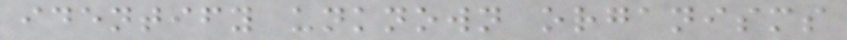identify unknown organisms
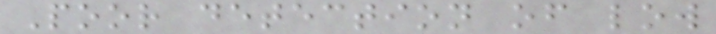Poor detection of low
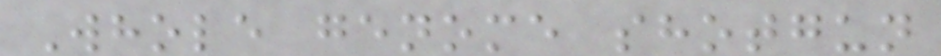Whole genome shotgun
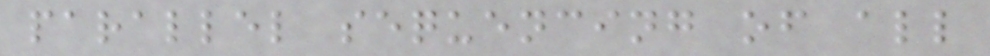parallel sequencing of all
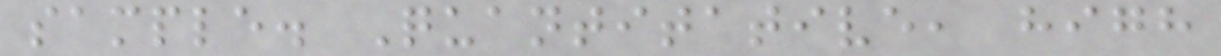sample. Quantitative, high
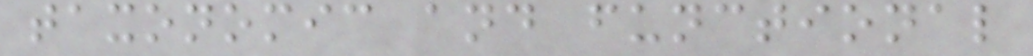taxonomic and functional
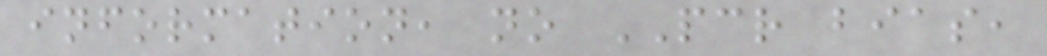information, no PCR bias,
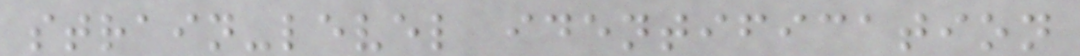strain-level identification
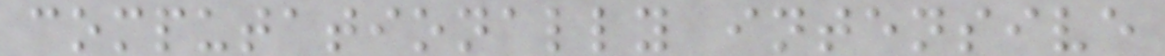computationally intensive
